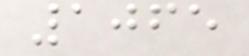1065
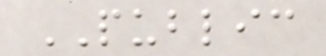PUBLIC
